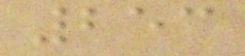253
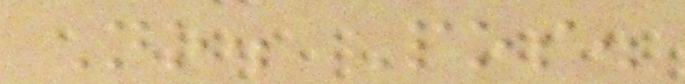No. Pos.
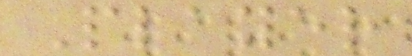Player
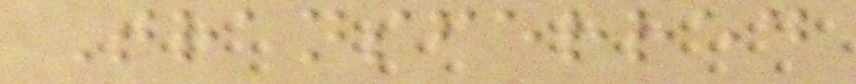Transferred
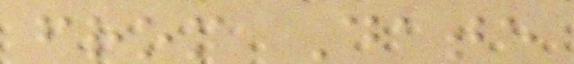from Date
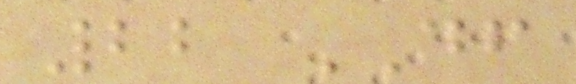22 DF
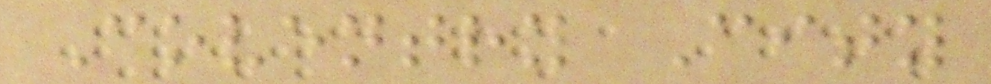Coventry City
